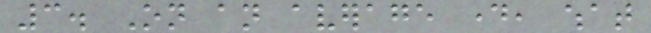3. On an average day, what
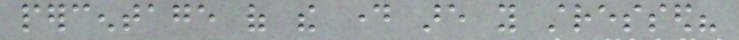percentage of the day are you stressed?
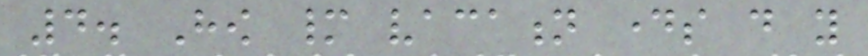4. How many vacation days do you
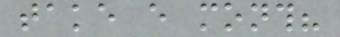take every month?
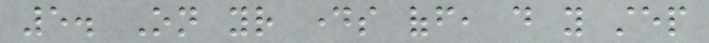5. On your days off, do you step
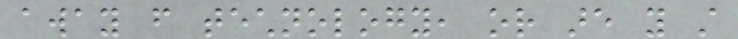away from technology, or are you still
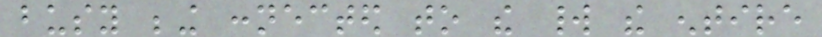busy being connected to the world the entire
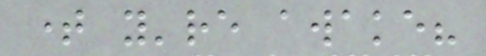time you're awake?
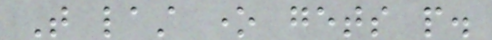That last one gets people.
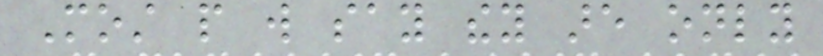Most people will say they are only
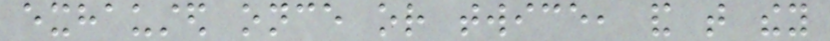exhausted once or twice, and that they
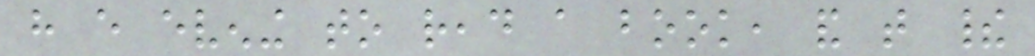have every evening to read a book, and that their
